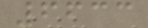6633
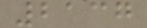2137
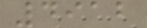4912
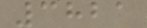3821
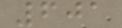601
